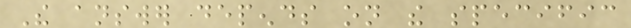The answer depends on the specific
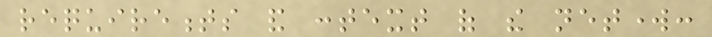requirements and context of the network:
